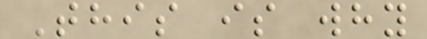This is why
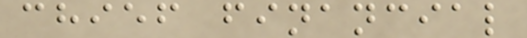chief financial
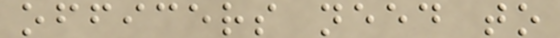officers need to
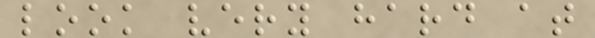look very hard at
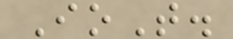IoT.
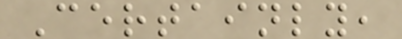Certainly,
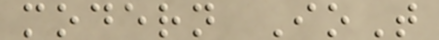modern IoT
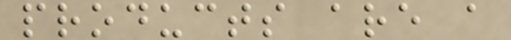products are a
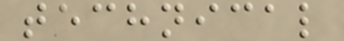technical
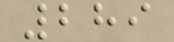289
